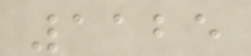1125
